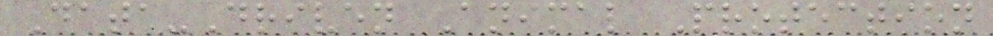Data-Driven Animal Protection
